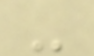-
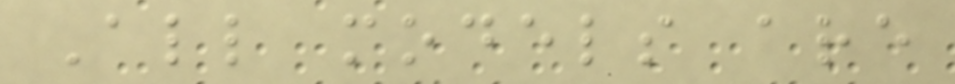All models are
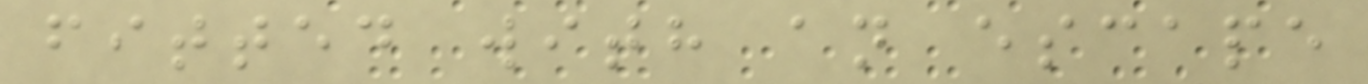fitted with an escape
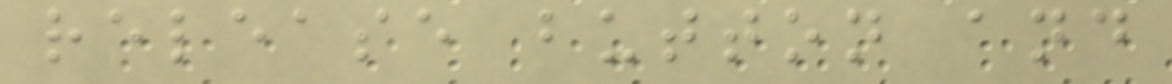release button and
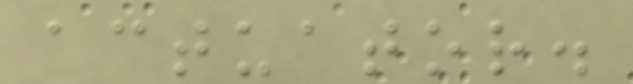actuator.
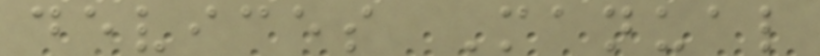devices Manual
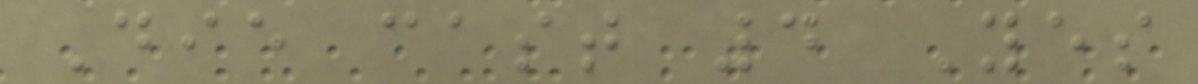Die cast 4 Yes
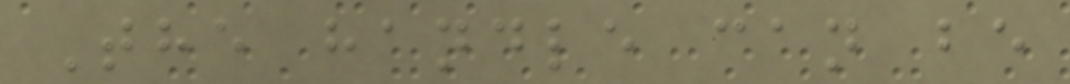The handle can be
